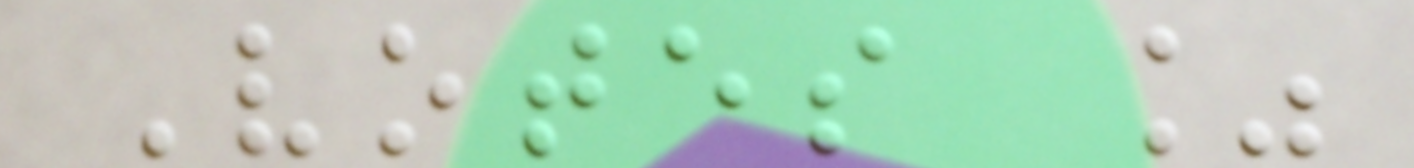Votes %
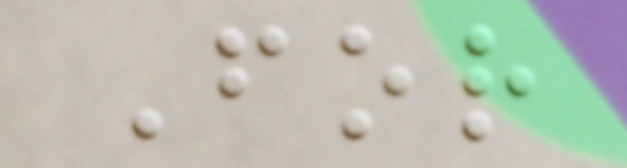For
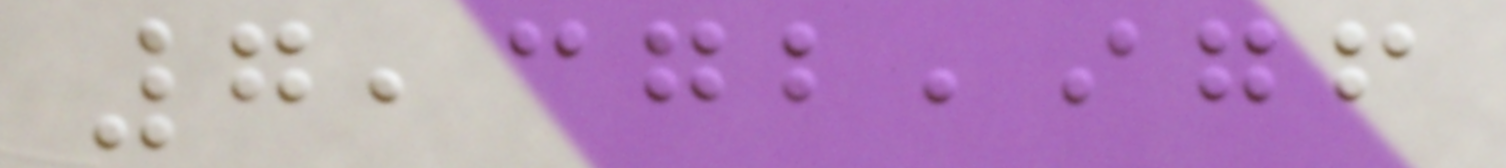7,372,976
